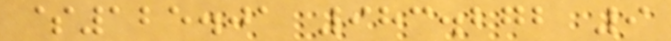$125.01 983.272 9
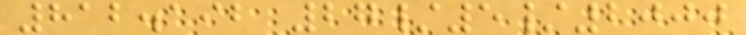812.192 27/5/2000
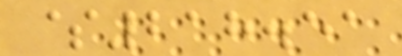$218.51
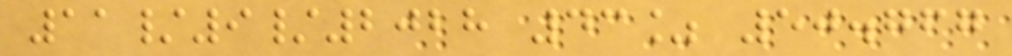11/9/2028 43% 50.767
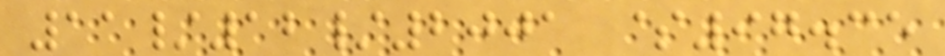11/12/2001 $97.35
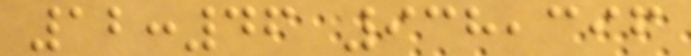12:46 938,396
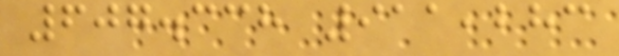607.338 911,283
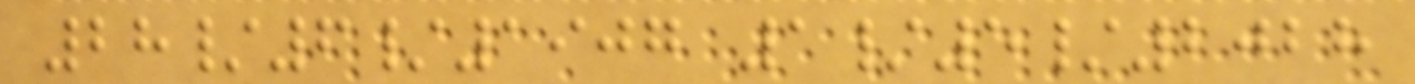28/6/1907 1/5/2028
